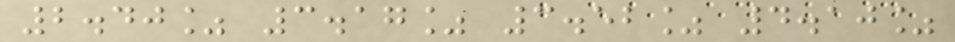2.40% 3.17% 3.52% 4.10%
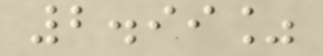2.99%
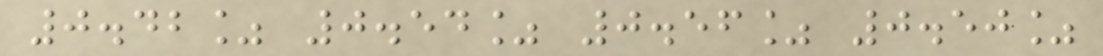0.42% 0.54% 0.56% 0.50%
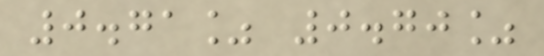0.71% 0.70%
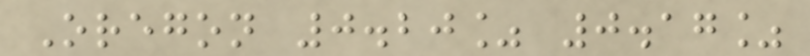Oregon 0.20% 0.17%
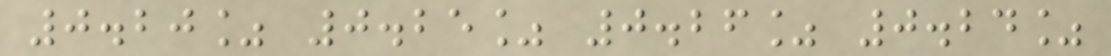0.20% 0.25% 0.26% 0.24%
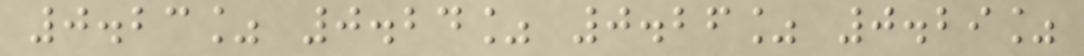0.23% 0.24% 0.26% 0.29%
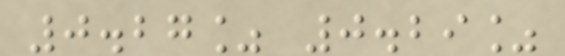0.27% 0.29%
